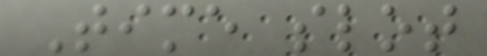Time slot
